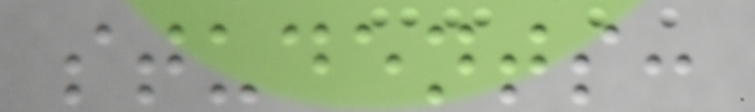students:
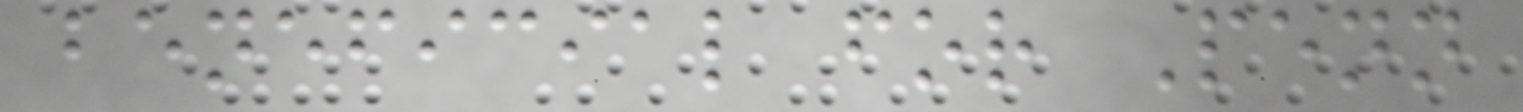beneficial for Penn
